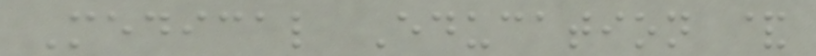Medical Education &
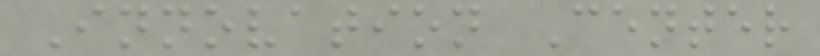Innovation Center
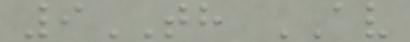9TH AV
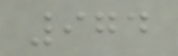974
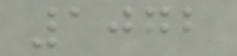1072
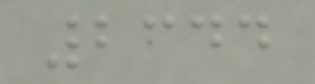2344
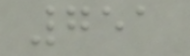751
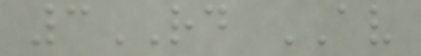3RD AV
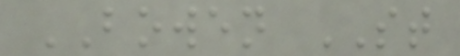BOWEN ST
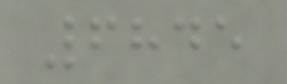6845
